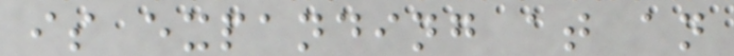is expanding at an
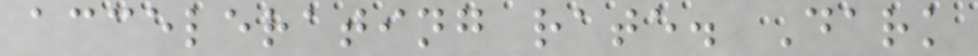accelerating rate. Dark
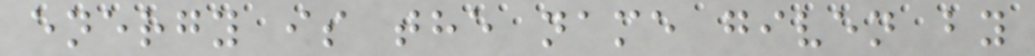energy is the name given by
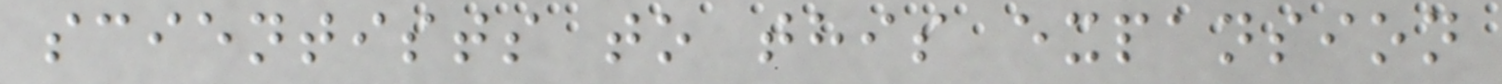scientists to this expansion
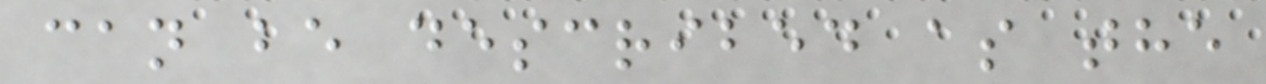can be described as the
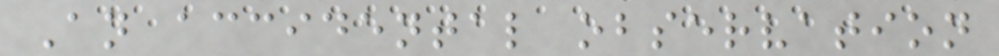An accidental observation
